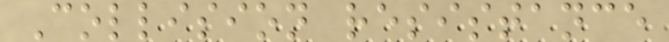Collision resistance
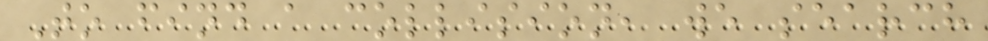To find a collision, we search
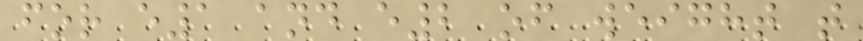for e1 and e2 of weight t
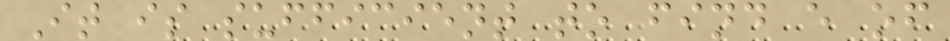It is sufficient to find e of
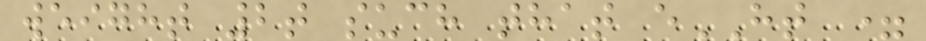weight 2t such that eHT =
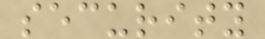security
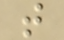t
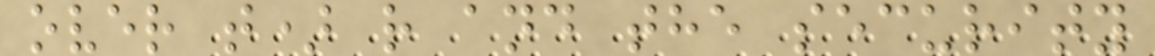over t) r and the security
